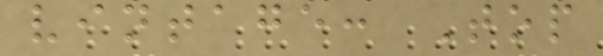vintage: Top
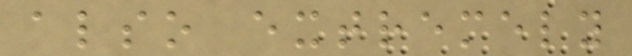also extremely
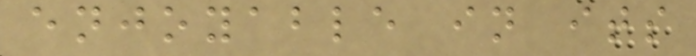enjoyable in its
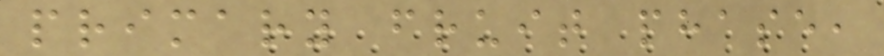primary fruit phase,
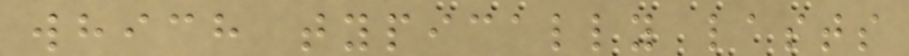which typically lasts
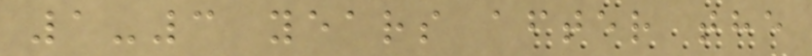1-3 years after the
